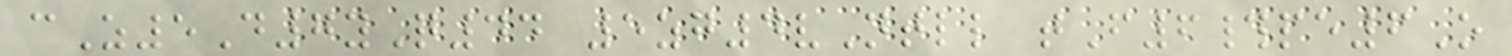cZ5D7yQ44 5zg4vNtll tF6#pe6O
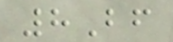8Bf
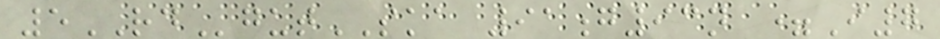5RDgutSKA 91g93n =I7
